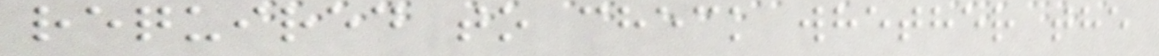required to check whether the
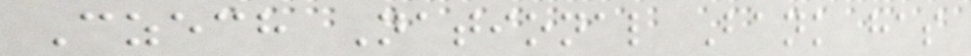Czech National Bank has
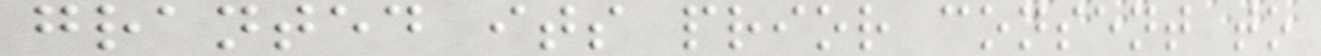granted its prior consent to
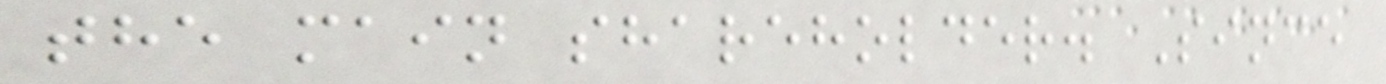the main shareholder. Since
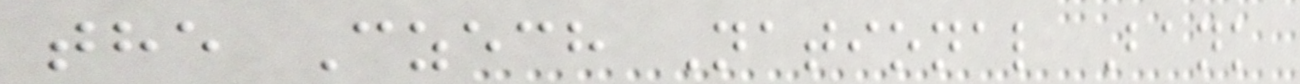the Czech National Bank
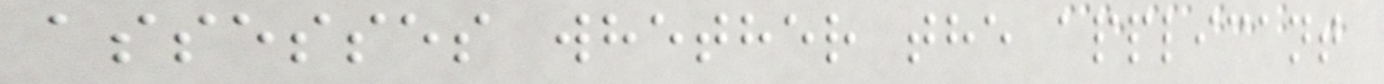assesses whether the applicant
